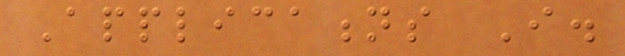Applications I.
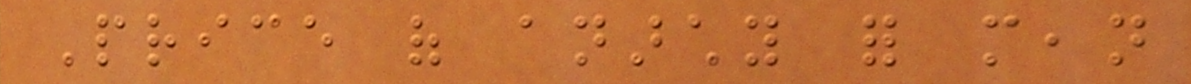Price of anarchy for mean
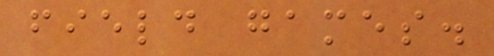field games.
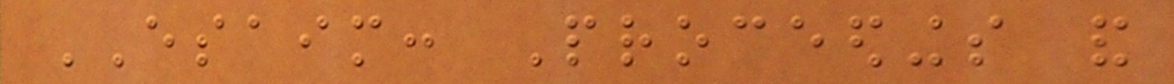ESAIM: Proceedings and
